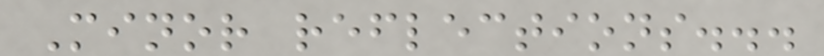Minor reflections...
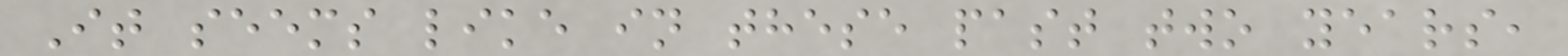It seems like in these past two years,
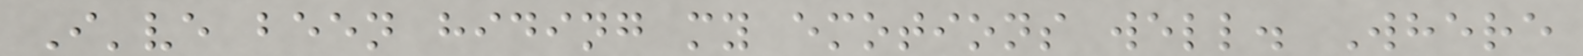I've been hiding my emotions well. Where
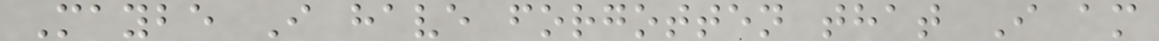Maybe I have forgotten that I am
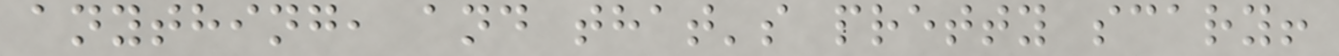anything, and that's pretty scary!
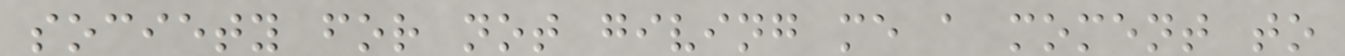society for not giving me a moment to
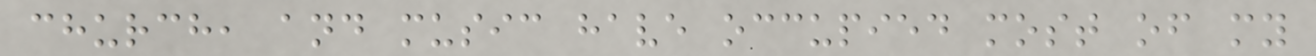church, and music have occupied most of my
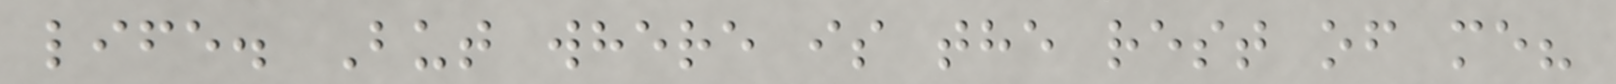life. But where is the rest of me?
